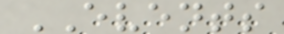EVENTS
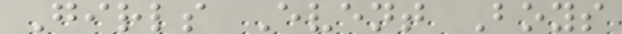Girls Event Boys
